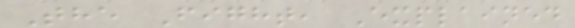The Fight, Explained
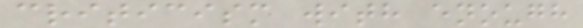criticism with enough
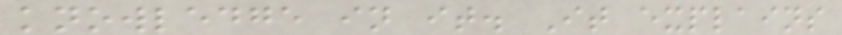knowledge in it. It explains
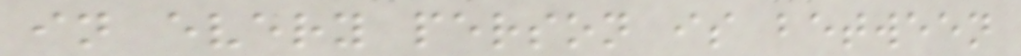in every person is between
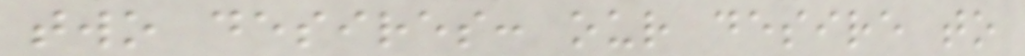two desires: our desire to
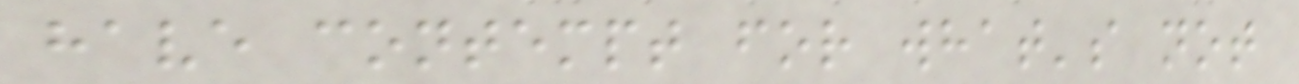have contempt for what's not
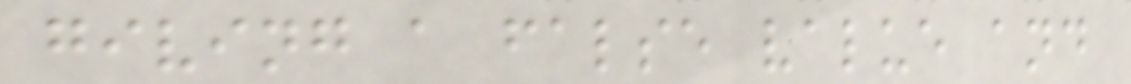giving a false value and
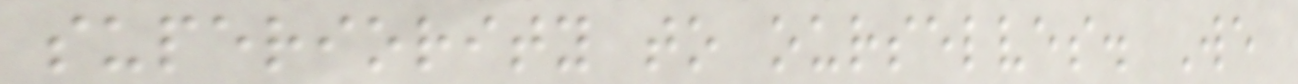superiority to ourselves. We
